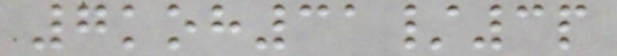7koh31/3p
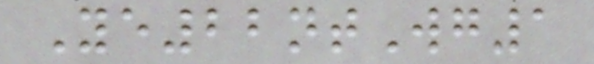Ye22ntWg1
